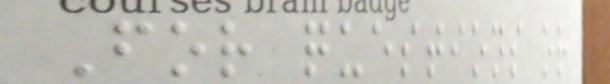For questions or
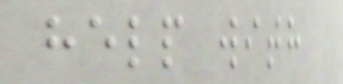help with
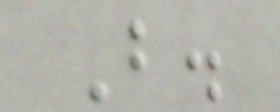B.
